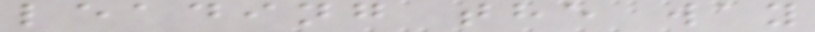leading the way
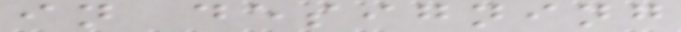in designing
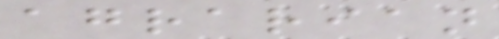agrarian
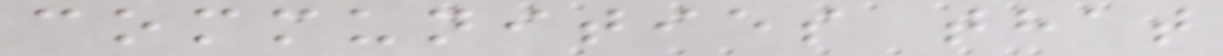communities that
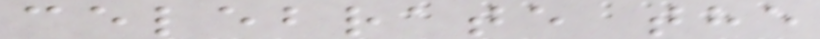celebrate the
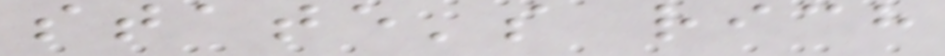state's rich
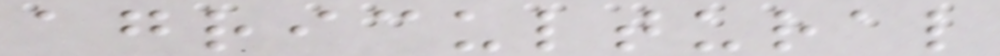agricultural
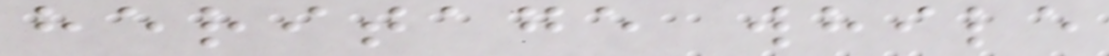heritage while
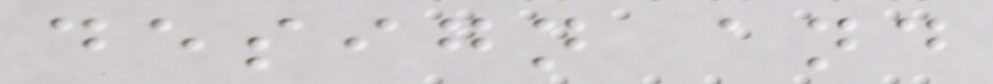design and
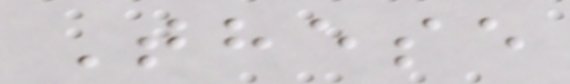These
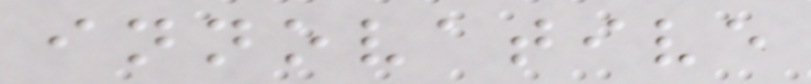innovative
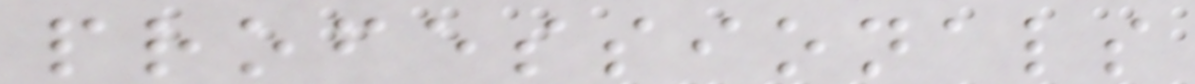professionals
